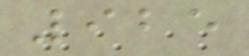925
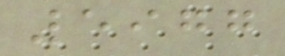5977
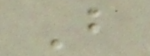B
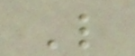L
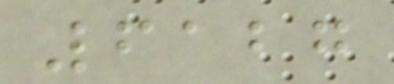6127
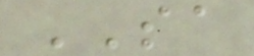SA
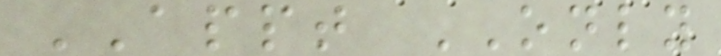APPT ONLY
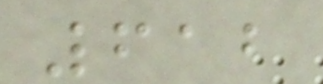612
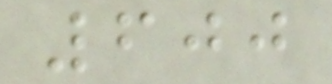600
